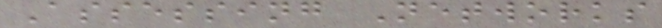Assessing Networks
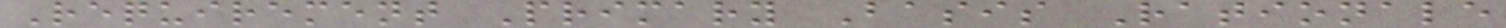Requirement Primary Basis Rationale
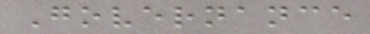Governance
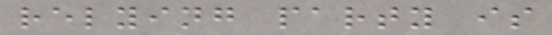relying party is
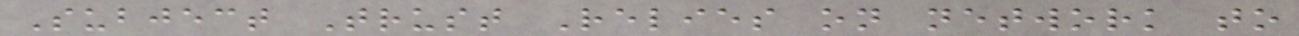Subject Trust Relies on network to
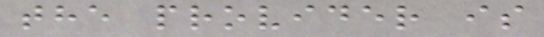the provider is
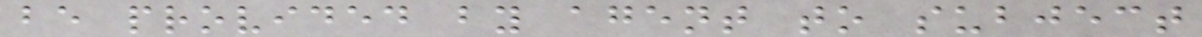be provided by agent to subject
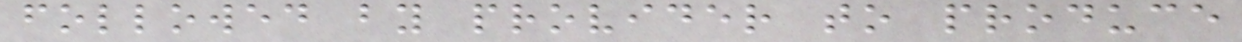followed by provider to produce
